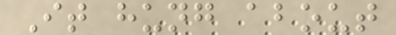It hung about
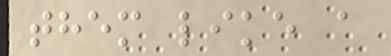them like a
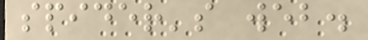spider's web.
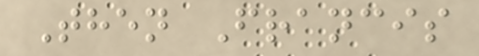Then Francis
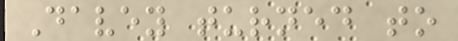Davey turned to
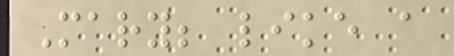Mary; like a
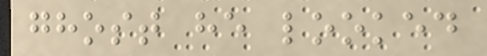ghost he looked
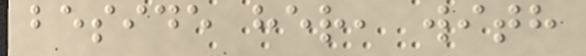beside her, with
